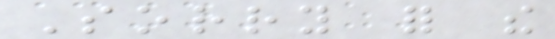Sorry for the
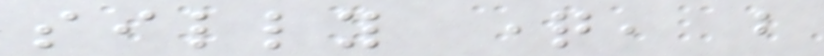silly question, but
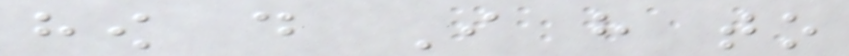how do I have to
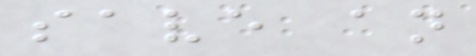save an
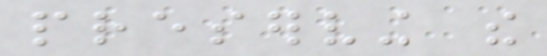preserving the
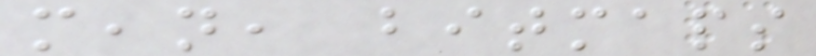mean, bitmaps
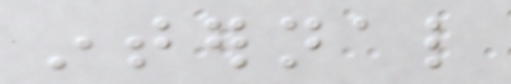internal
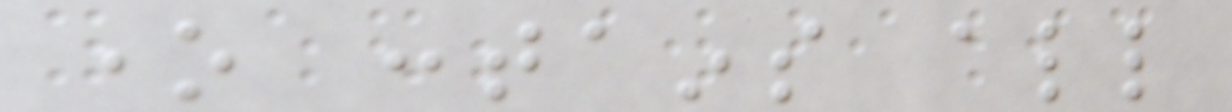one contains all
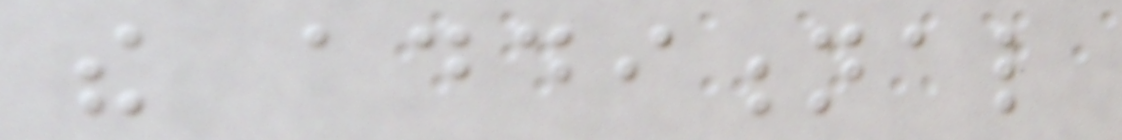the additional
